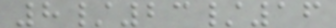8/23/16
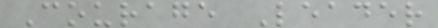Courage Leader
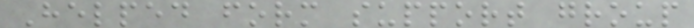Helped form support group
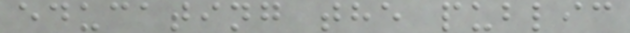educating the public
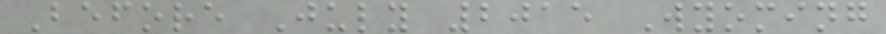Before July 2015 Wyoming
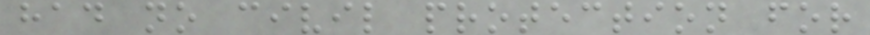had no civil protection for
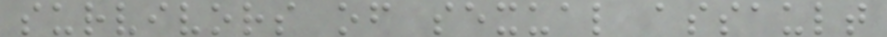survivors of sexual assault
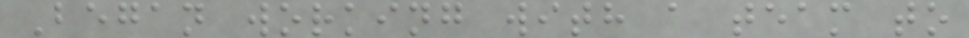Began working with a team to
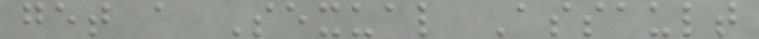get a Sexual Assault
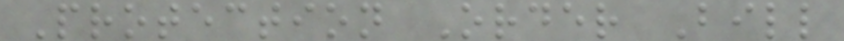Protection Order Bill
